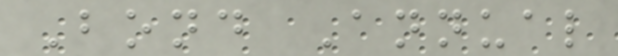Bond Annual
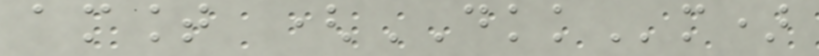amount (DKKm)
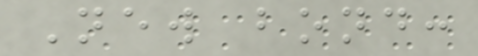New bond:
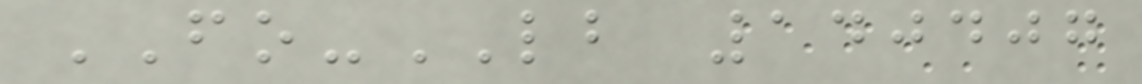FO-LB 140407
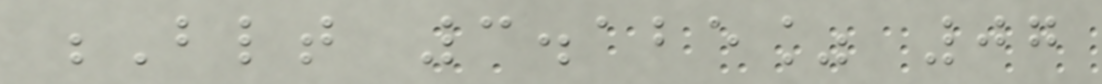Blt 3.125% 07
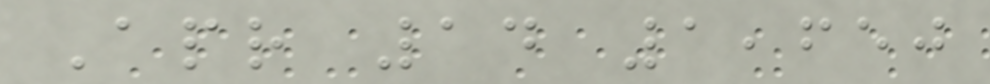Apr 14 1,650
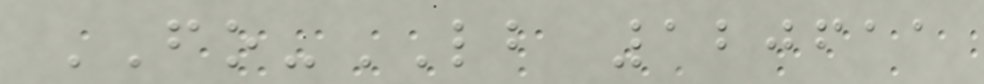FO-LB 120611
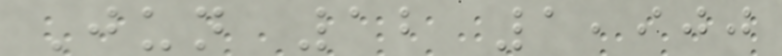Jun 12 1,900
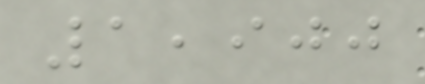1,900
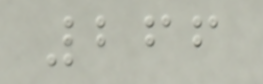266
